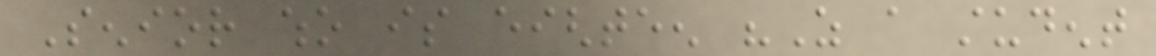Senior who is eighteen "As a student
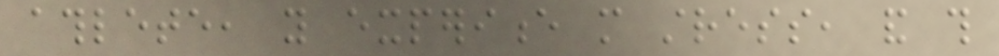athlete, you experience more stress, and this
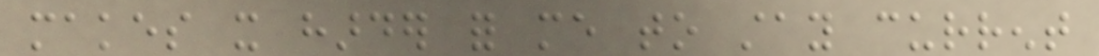makes it harder for me to stay current
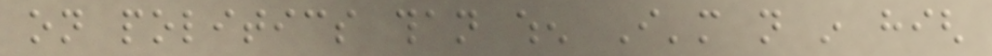on politics than when I'm not in high
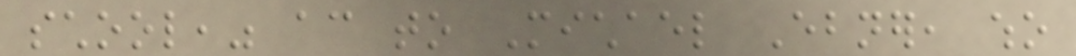school," according to Michael Ebner, who
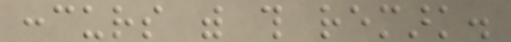concurs with this remark.
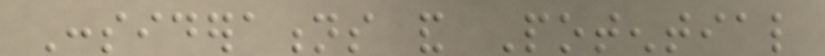Considerations and Potential
